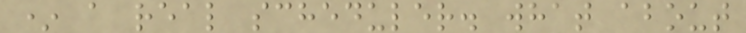* a real scheduler. what about
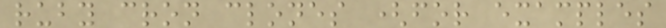ruby cron clones (for examples
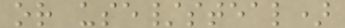or use/steal)
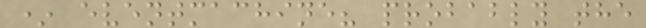* eventmachine? probably the
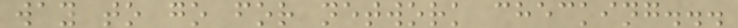way to go for network checking...
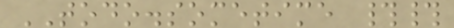TODO.sometime ##
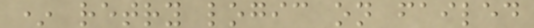* retry logic on failed
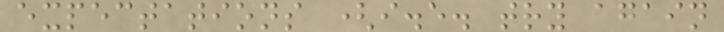expectations (i.e. try again
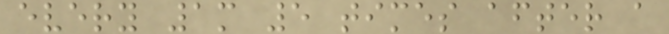every 1m 5 times after a
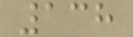138
